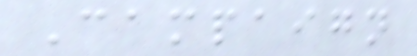Campaign
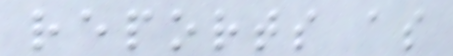reports as
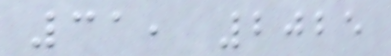31, 2025
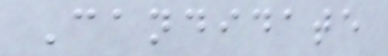Candidate
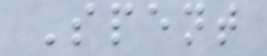Spent
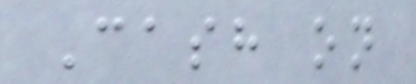Cash on
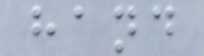hand
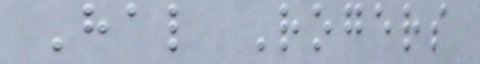Hal Rogers
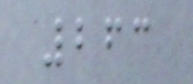263
